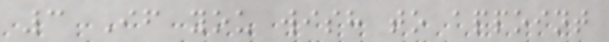3 If you wish to appoint
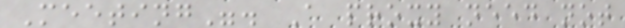Meeting". A proxy need not
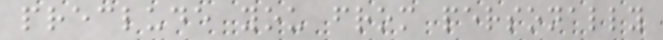preclude you from personally
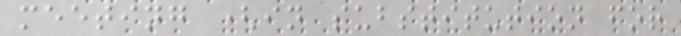meeting (in substitution for
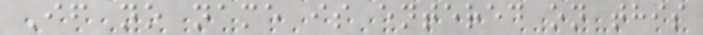If no name is entered on this
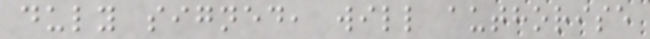duly signed, will authorise
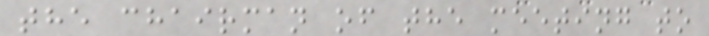the chairman of the meeting to
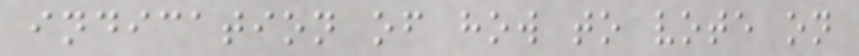indication of how to vote on
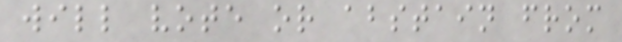will vote or abstain from
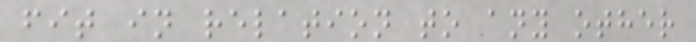fit in relation to any other
